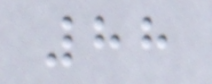88
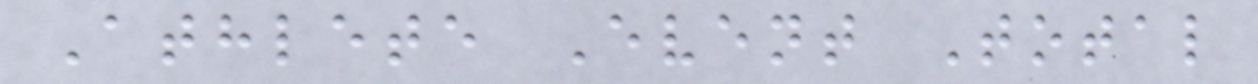Athlete Event Total
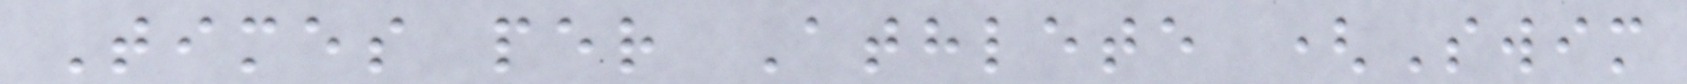Times per Athlete (Swim
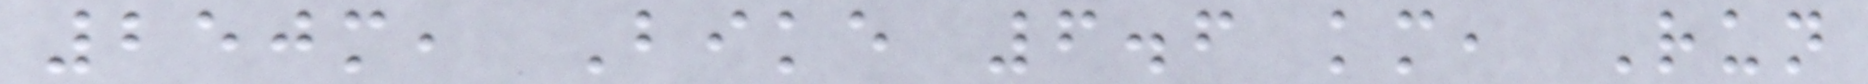250m, Bike 6.6 km, Run
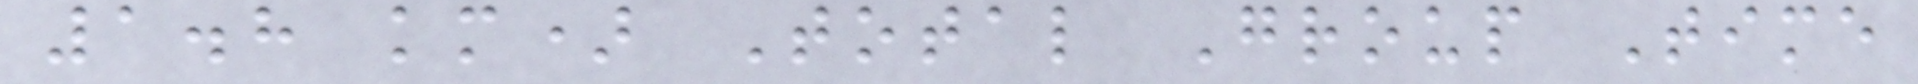1.8 km) Total Group Time
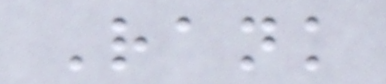Rank
